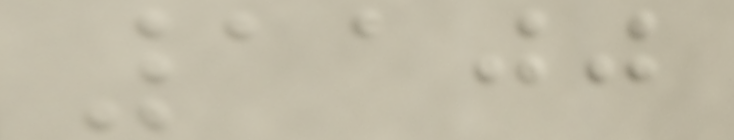1100
